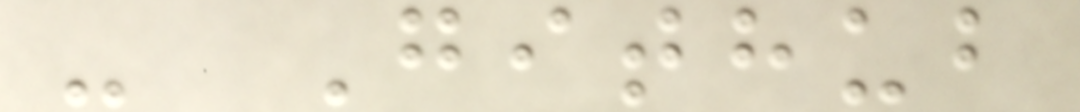- Github
